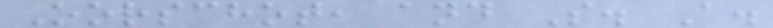Oorschot, and S. A.
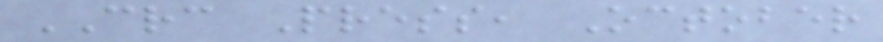CRC Press, October
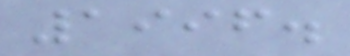1996.
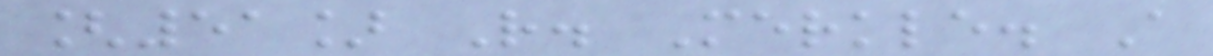[51] R. Merkle. A
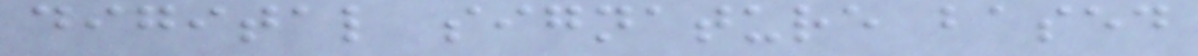digital signature based
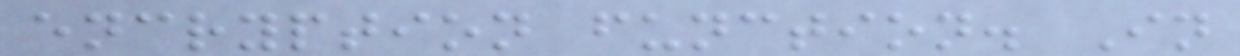encryption function. In
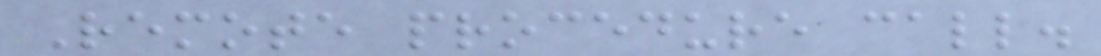Remote procedure call.
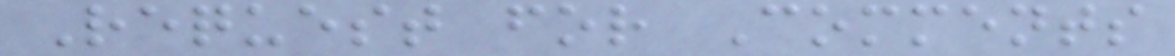Request for Comments
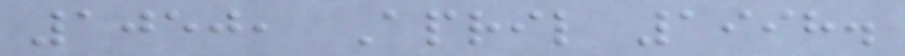1050, April 1998.
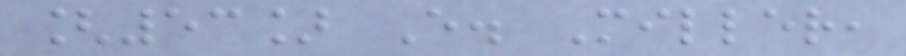[53] E. Miller,
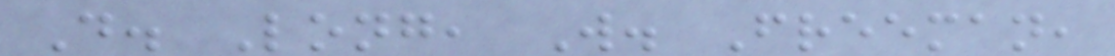D. Long, W. Freeman,
